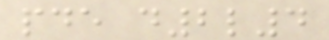pde d2l4
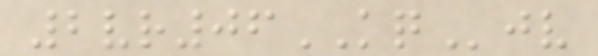2vr06KQjv
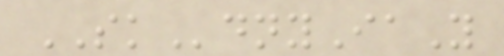SKdnyIaY
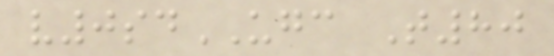v0sdUGC T80
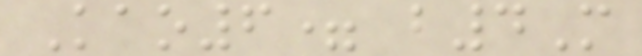Kao6= b4M
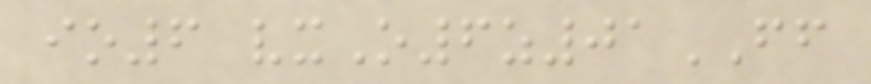io6 vxO6z01FF
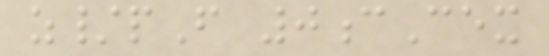z/pF 0cCex
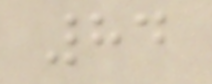84
